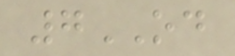7OD
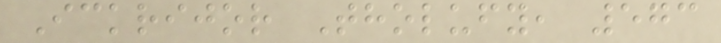Ickrijor Tholufy, 573
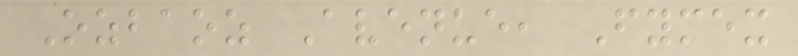Ozbaoz Avenue, Fymex
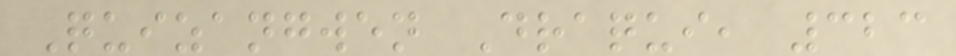Quizangwen Draqui, 323
